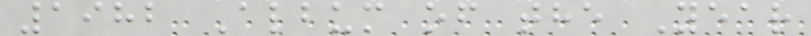1982 Album of the Year
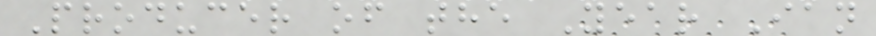Producer of the Year Ian
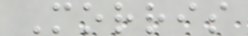Morris
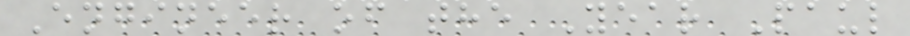Engineer of the Year Paul
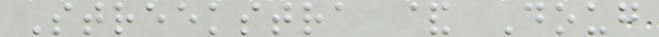Streekstra & Doug
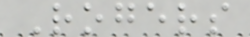Rogers
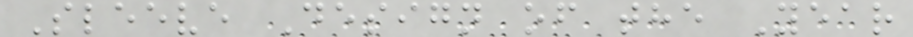Sleeve Design of the Year
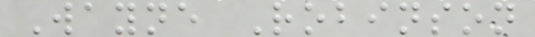Wayne Robinson
